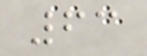63
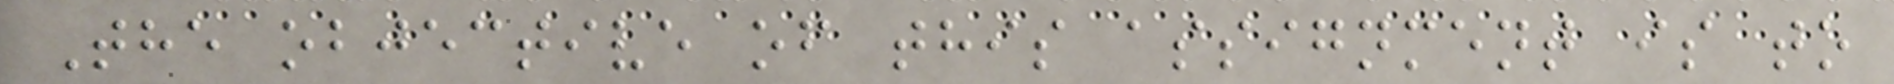The objective of this assignment is to
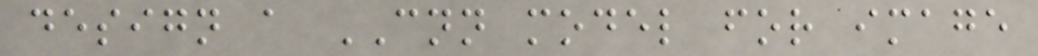design a CNN model for image
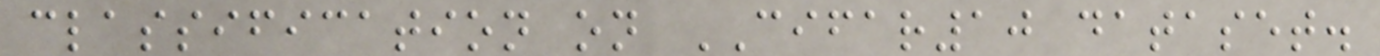classification on CIFAR10 dataset.
